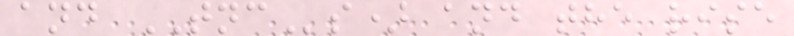and TNCs) and the rise
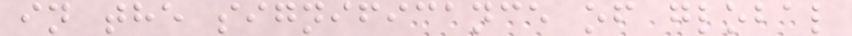in the significance of global
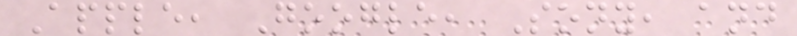Apple, Google, Sony, and
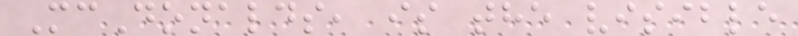McDonalds, is the visible
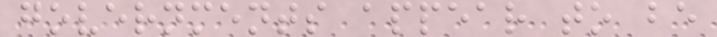governments appear to be
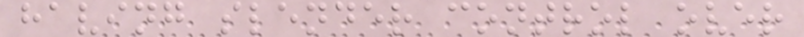having slender control over
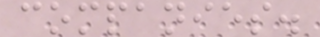companies.
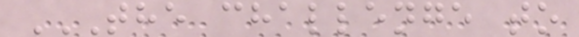THE CHALLENGE TO
